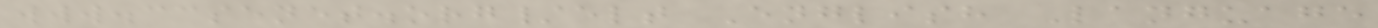www.ccsenet.org/elt English Language
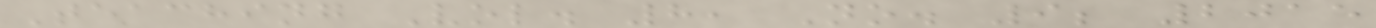Teaching Vol. 8, No. 9; 2015
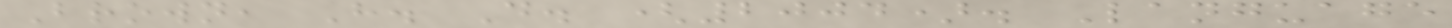Brown, H. D. (2004). Language
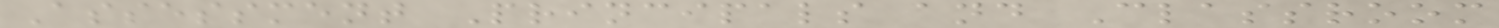Assessment Principals and Classroom
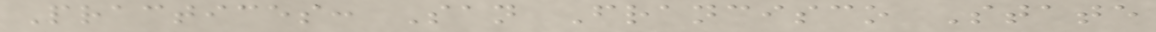Practices: San Francisco State
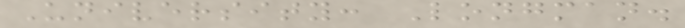University: Longman.
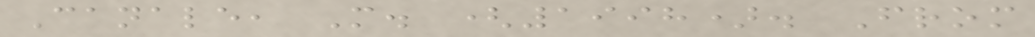Canale, M. (1998). From
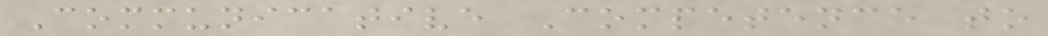Communicative Competence to
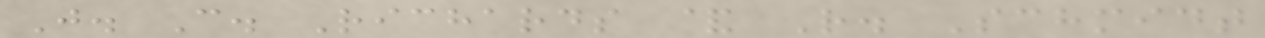J. C. Richards & R. Schmidt
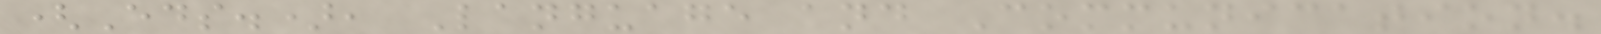(Eds.), Language and Communication.
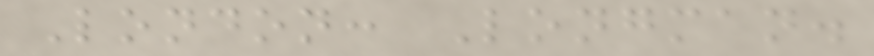London: Longman.
